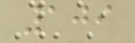109
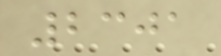2301
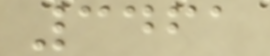3461
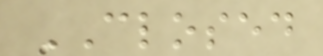CLOSED
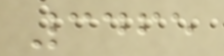3465
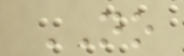NO
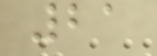21
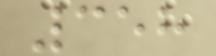358
